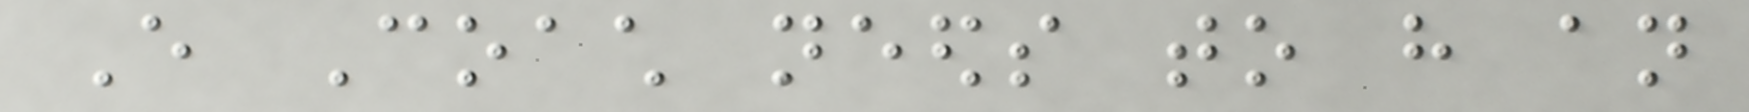Every Coach needs to have an
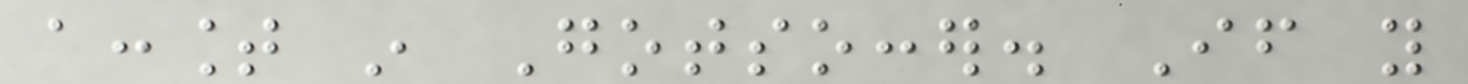account in Gotsoccer. If you
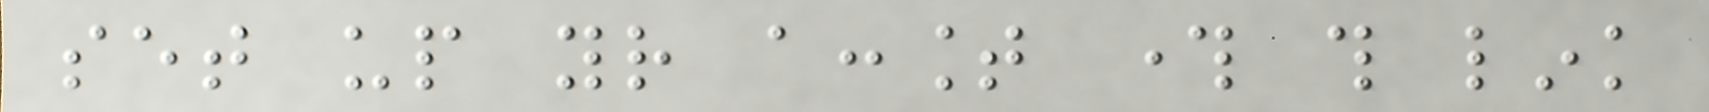set up your account through this link
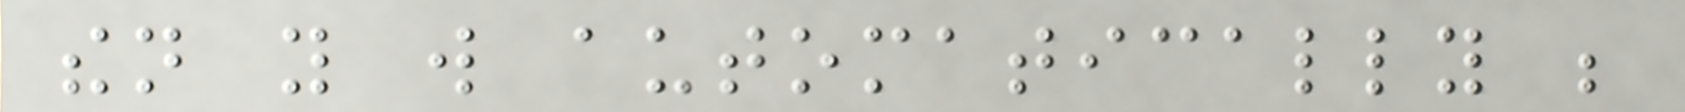then you will automatically be
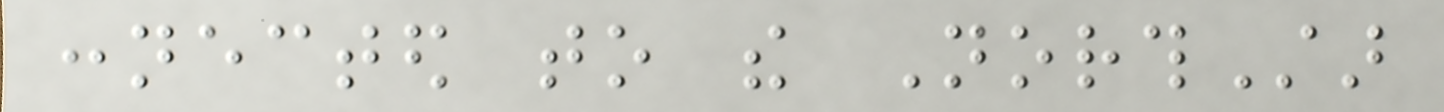connected to the NorthStar
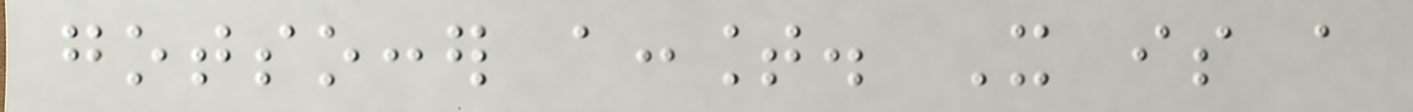gotsoccer account. It is a
